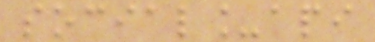social_api
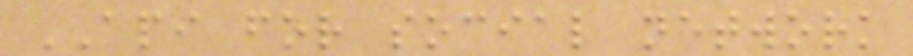API for social network
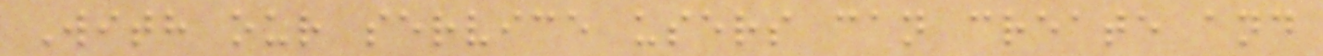With our service users can create and
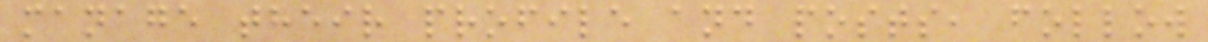manage their profile and posts, follow
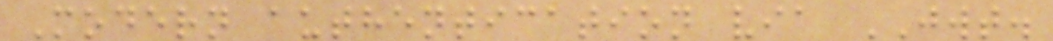Modern authentication via JWT.
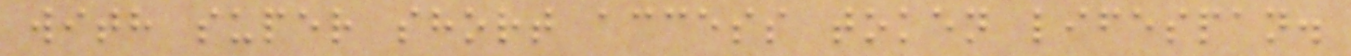with super short access token lifespan.
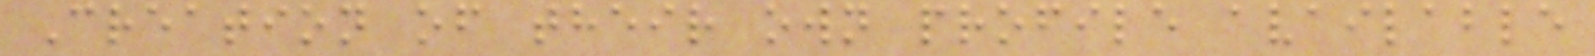Creation of their own profile available
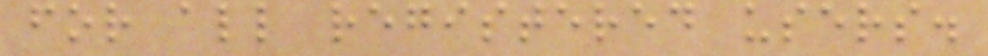for all registered users.
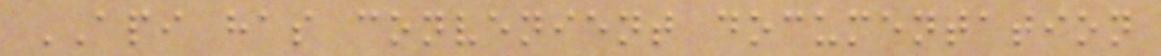API has convenient documentation
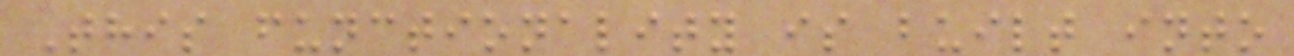This functionality is built into
